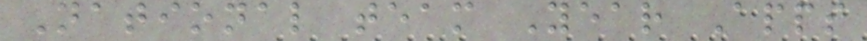National team Year Apps
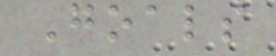Goals
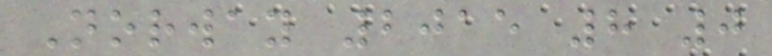Norway 2015 8 0
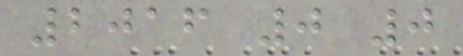2016 0 0
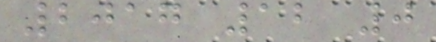2017 12 0
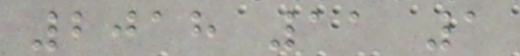2018 11 1
